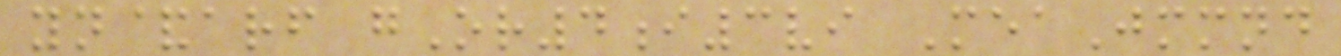yn&arf gOr4i3vi MeaJmmnd
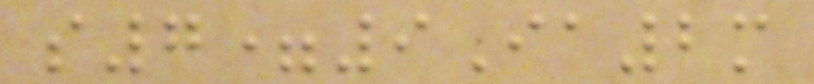s7=9Ia2m
